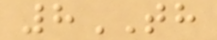8TH
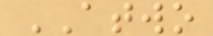ATWO
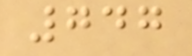747
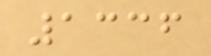1336
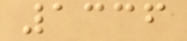1336
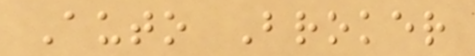Auto Broker
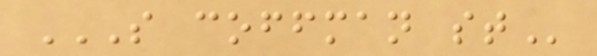S COFFMAN ST
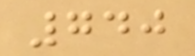740
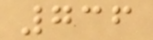736
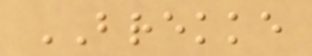BREKKE
